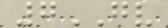7GV
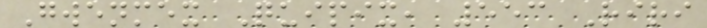Gwenmex Quipix, 553 Riri
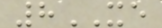8XE
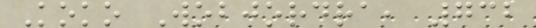Koko Wobjordra, 732
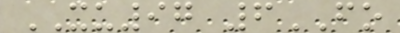XU97 6FO
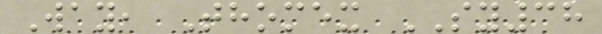Way, Thomex SY38
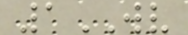1WV
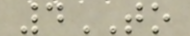4TO
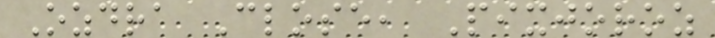Ozdra Close, Pixjoroz
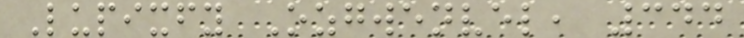Lupixfy Ozgwenvel, 344
